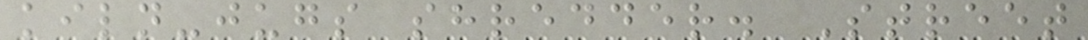kiln-jugs shredder. Street
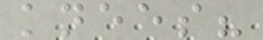knees?
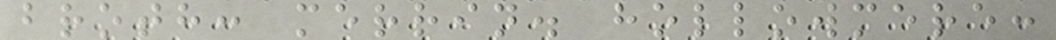broth: merrin. hollowmere:
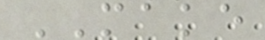MAKE
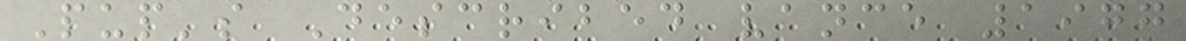Pup's Described vance 1977
